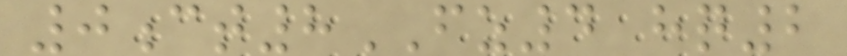0ct8FZ4 hq2
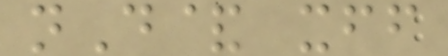nD& xff
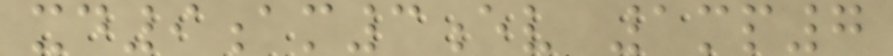xd9am3ev 1mp7
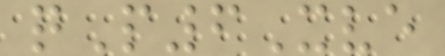qP6Xve
